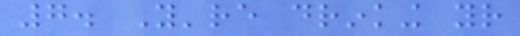7. You're drinking your
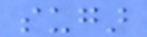sugar
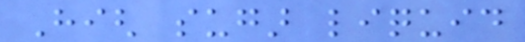High sugar liquid
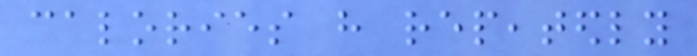calories have repeatedly
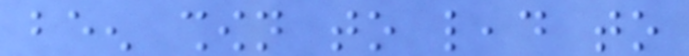been shown to lead to
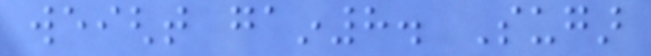weight gain8. Sugar
